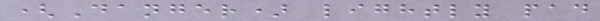(Danger) lightly pad
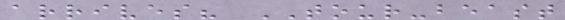arrives? TOUR-beast
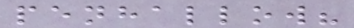penhallow?
